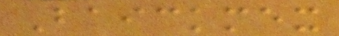Baickmex
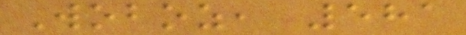Woboz, 581
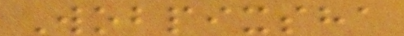Wobpixsha
